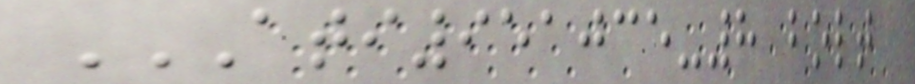ATI951035-8 BOLT
